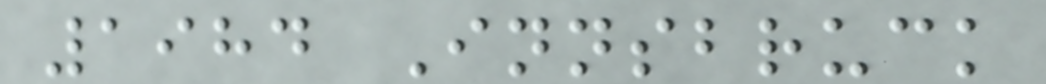1984 Innsbruck
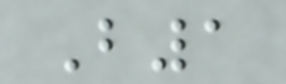B1
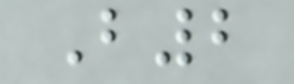B2
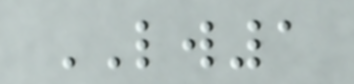LW1
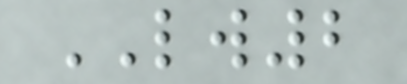LW2
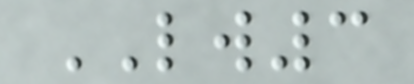LW3
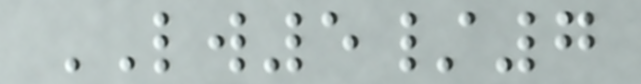LW5/7
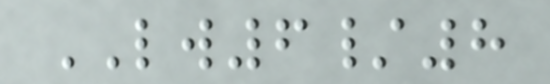LW6/8
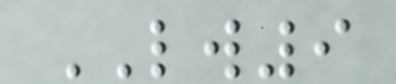LW9
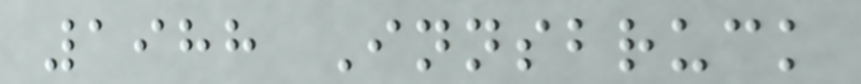1988 Innsbruck
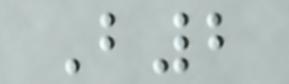B2
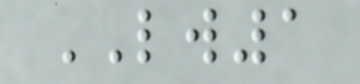LW1
